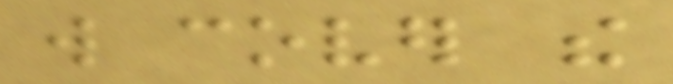will cover the
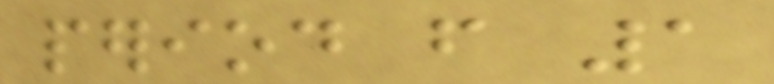period from 1
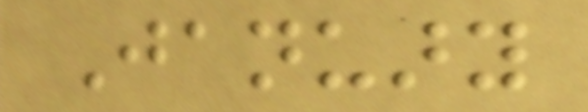January
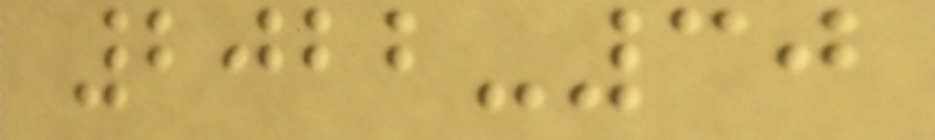2022-30
